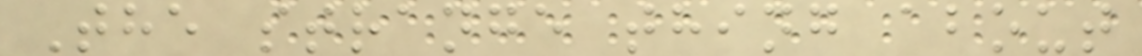The strange thing about
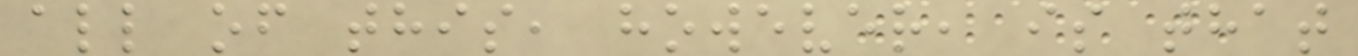all of this, however, is that
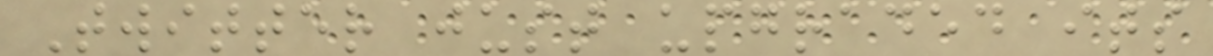Twitter just upgraded its
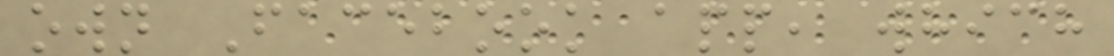own Facebook app, which
